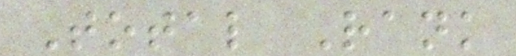Total Rank
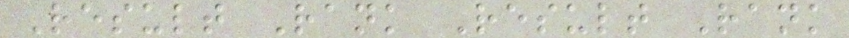Result Rank Result Rank
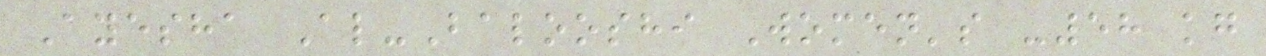Ayesha Al-Balooshi Women's -58 kg
